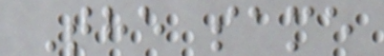The same
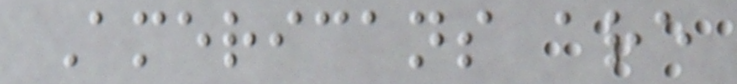Americans are
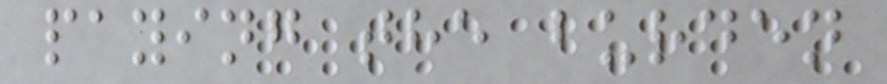paying the burden
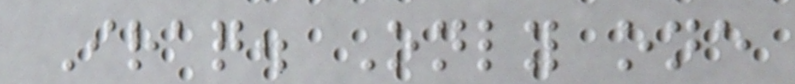Iraq. Only one
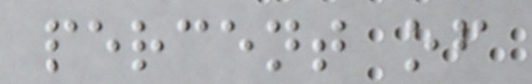percent of
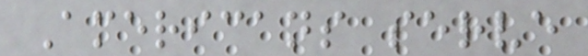Americans serve
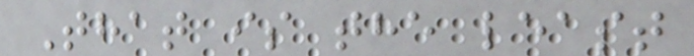That is the least
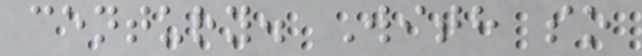century. With so
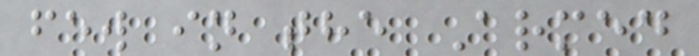few in the Armed
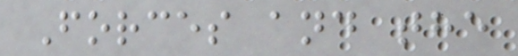Forces and the
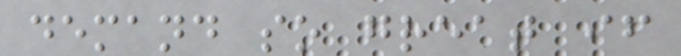demand so great if
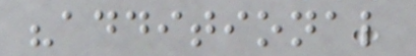"additional
